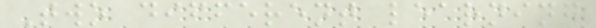Two different learning
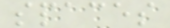spaces
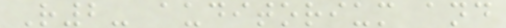R2- auditorium and
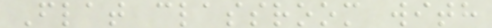Flat classroom with
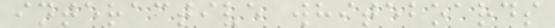interactive whiteboards
